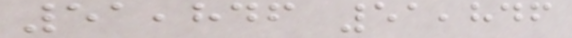51,846 51,846
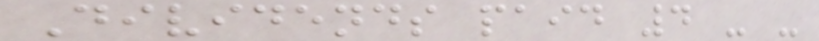Dividends paid 4 - -
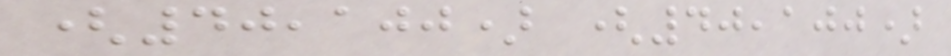(40,100) (40,100)
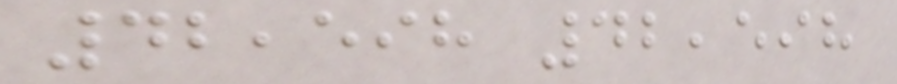42,598 42,598
